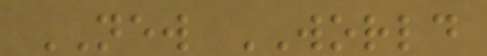NEW WORLD
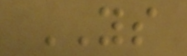YS
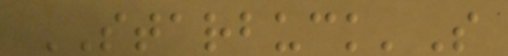STARBUCK'S
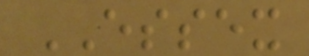ESSEX
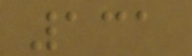131
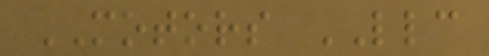MOTORS LLC
